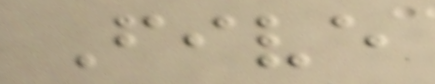Five
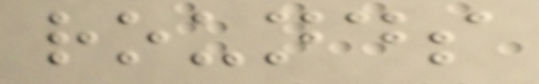rounds
